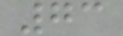73
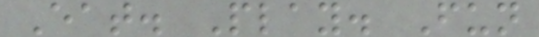Eat. Play. Fun
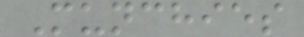Munchies
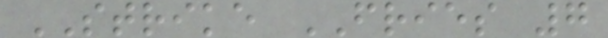STRIKE FRIES 7
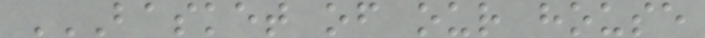BASKET OF OUR HOUSE
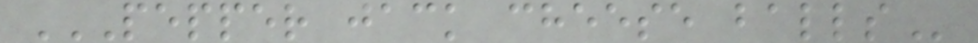PEPPER JACK CHEESE BALLS
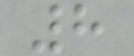8
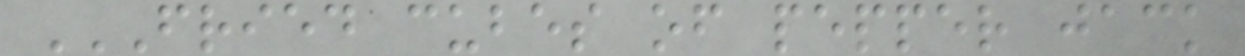FRIED CUBES OF PEPPER JACK
